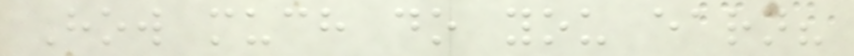How much do you earn?
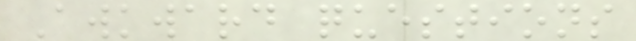Awkward questions
